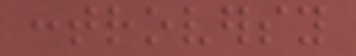controversy
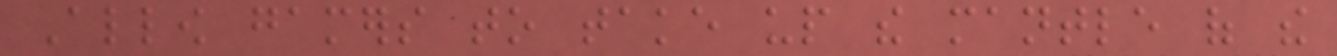Allow gamers to take up the mantle of the
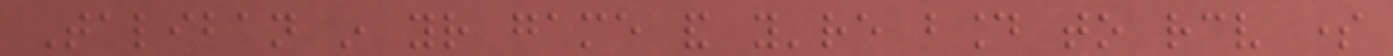Taliban in your game and you're bound to receive some
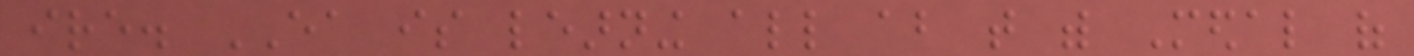ire. EA is learning all about that with Medal of
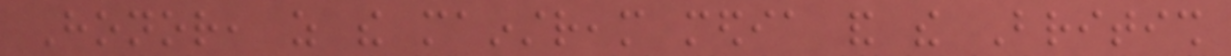Honor, as the mainstream media and the British
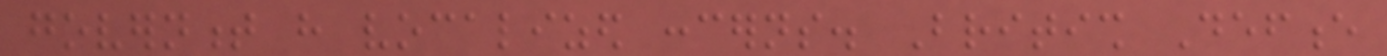government have vocalized concerns. British Defence
